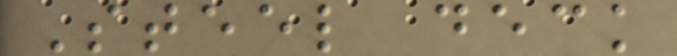Steel deck
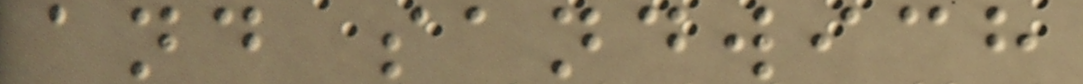and sandwich
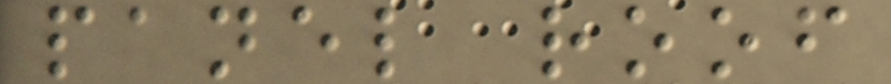panel roof
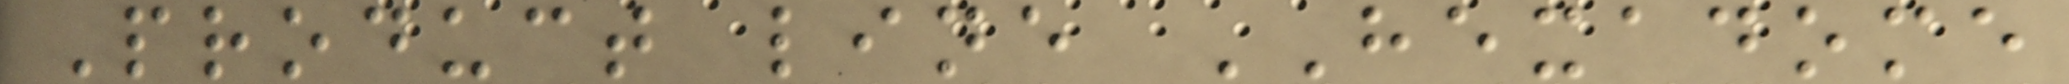Product line HEXADOME
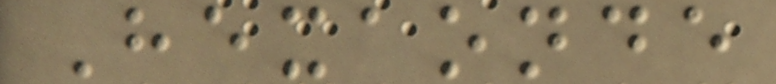Hexaonde
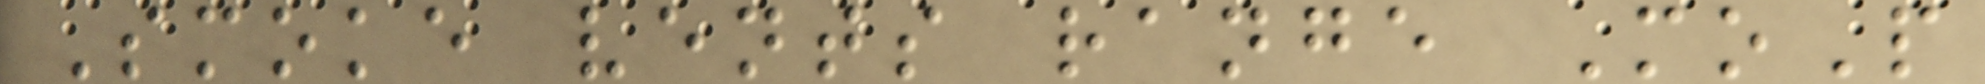Smoke vents range MoP
